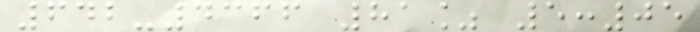642-4366 81% 5:05
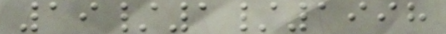19/1/1998
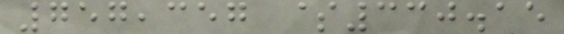757,357 $330.15
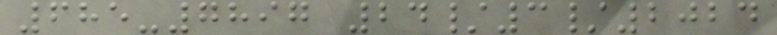685-7897 24/3/2024
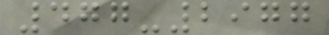477-2977
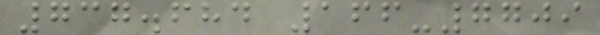737.684 166-7709
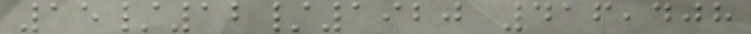15/12/1920 416,408
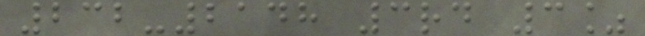232-2148 3rd 3%
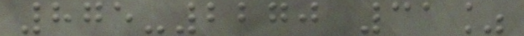875-2270 31%
